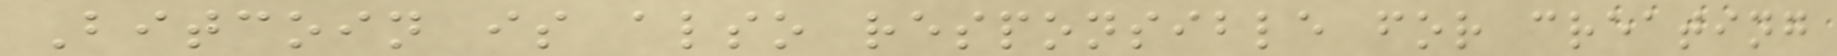Bitcoin is also responsible for creating
